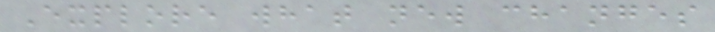Explore what new changes
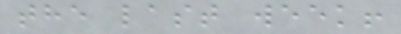the last week!
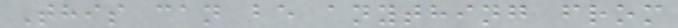This can be anything from
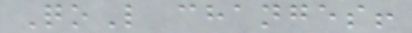QoL changes!
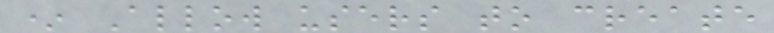* Allow users to create
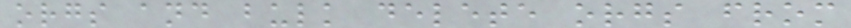orgs and bulk delete orgs from
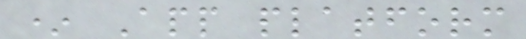* App platform
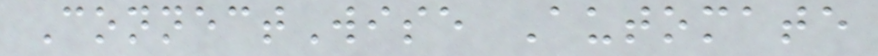ConnectWise Automate
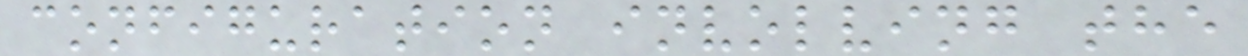configuration involving the
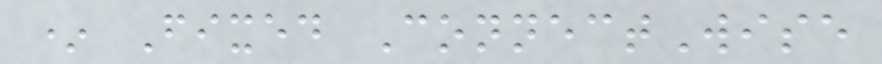* Fixed ConnectWise
